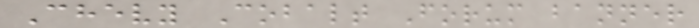Chevy Cobalt Forum banner
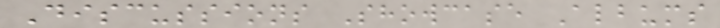Discussions Showcase Albums
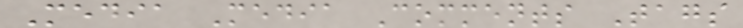Media Media Comments Tags
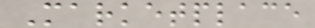Marketplace
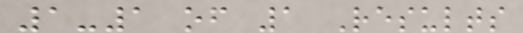1-1 of 1 Results
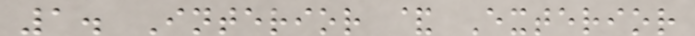1. Interior & Exterior
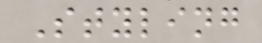Styling
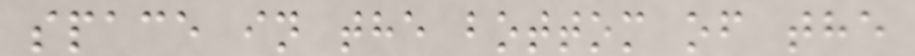space in the bottom of the
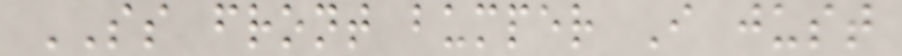SS front bumper I just
